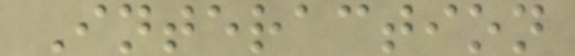Interaction
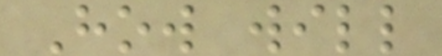How will
